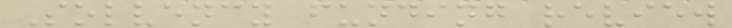Solvency funding review
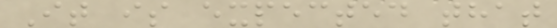It is expected that
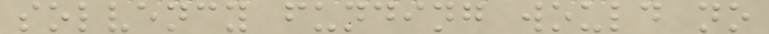solvency funding would no
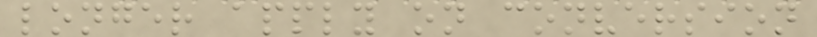longer apply on conversion
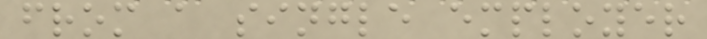from a single employer
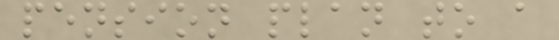pension plan to a
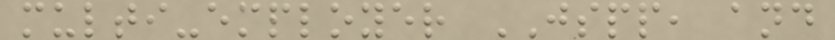multi-employer JSPP, and
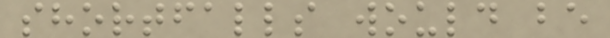shortfalls would be
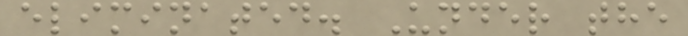eliminated. Under the
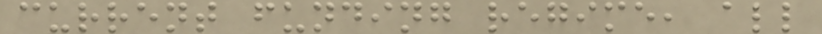current funding regime, all
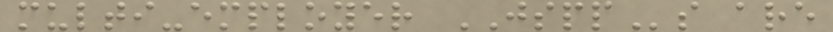multi-employer JSPPs are
